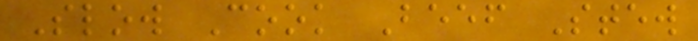Slow Cook Beef Stew
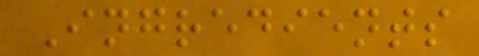Ingredients
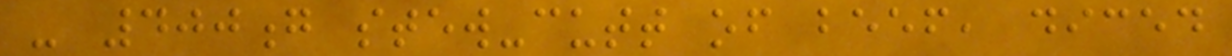- 400g stew-cutt of beef, diced
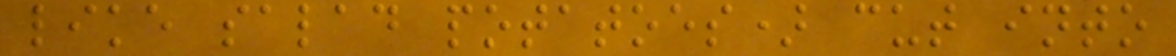like salad potatoes) cut into
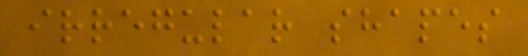irregular shapes
